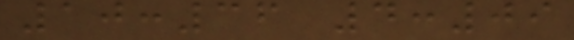10:36 4:09
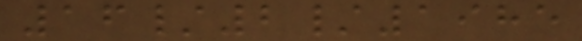16/2/1985
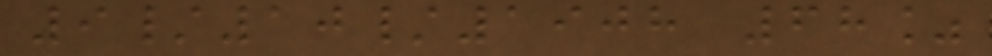9/10/1908 68%
